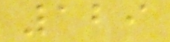129
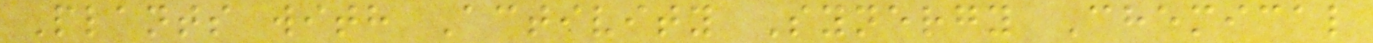Plants with Activity Synergy Chemical
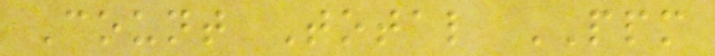Count Total PPM
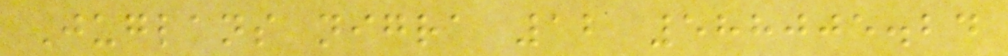Juglans nigra 12 588005.24
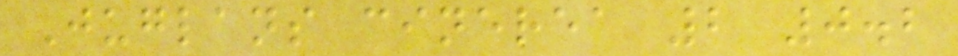Juglans cinerea 2 0.2
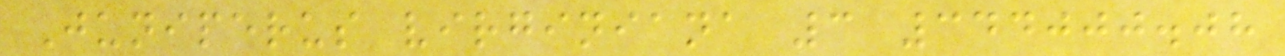Juniperus virginiana 3 344000.08
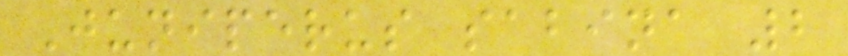Juniperus sabina 2
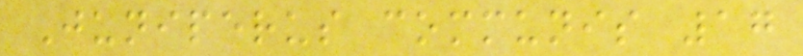Juniperus communis 17
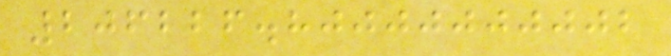206226.80000000002
